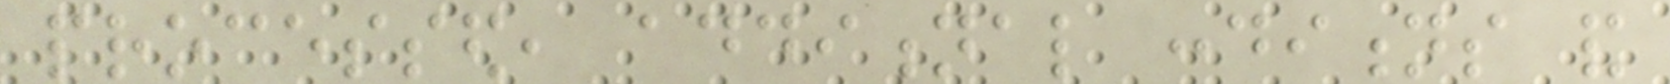processed, additional conditions and
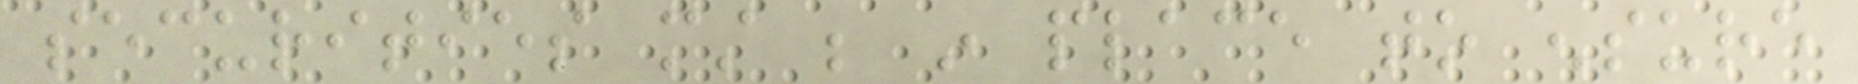securities must be in place to ensure
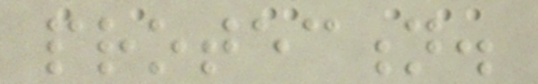protection.
